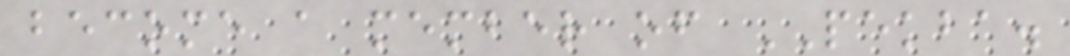become a member of PEKBA.
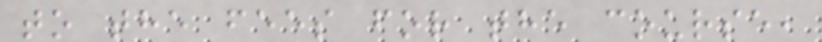to the fees for the course,
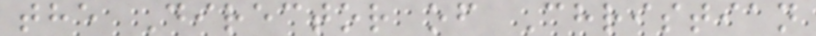the Director of Christian
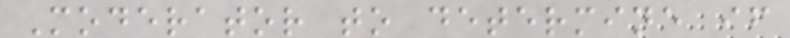Moderator to determine if
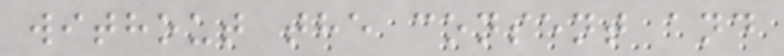without the consent and
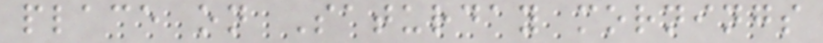place on Saturday mornings
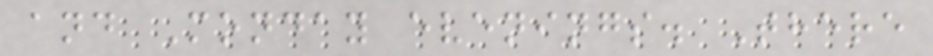and Monday evenings. There
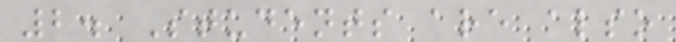2. Students are also
